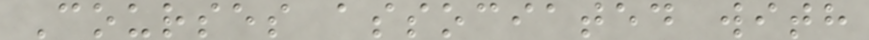Courses associated with
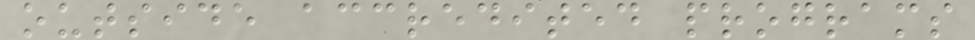outside accredited programs
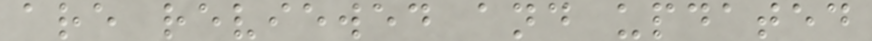are reviewed and updated
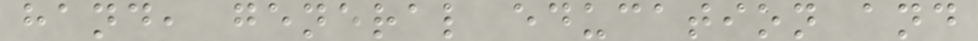hand, general education and
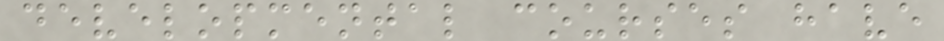developmental courses have
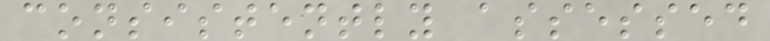consistently assessed
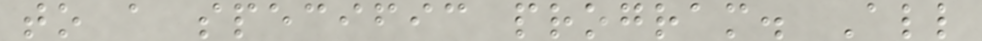to a specific program. All
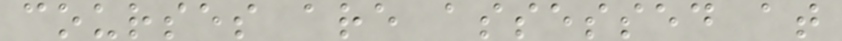courses are assessed at
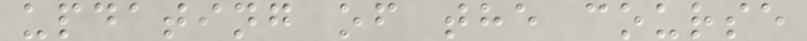updating of the course
